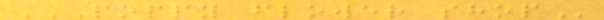POPPY FLOWER SHOP
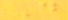D
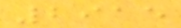2915
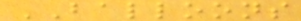BALLOONS
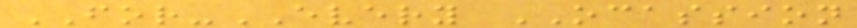FOR-EVERY OCASSION
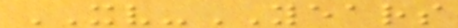XV-YEARS
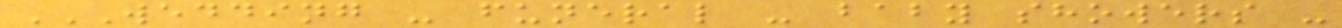WEDDING - FUNERAL - BABY SHOWERS -
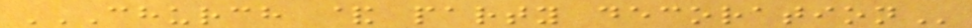CHURCH & PARTY DECORATION
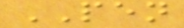PEN
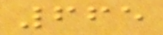665
